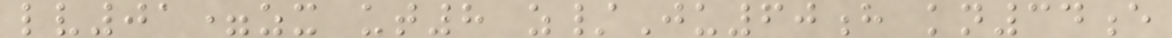lv01=zx ut8 z/Ju60h kn34e
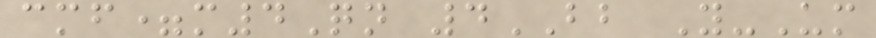cmf=m4Qn 4BB Y-Um
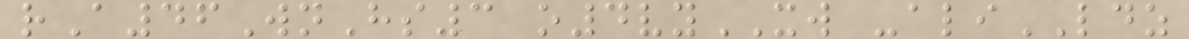rA46WnHs3 o4vyXW -aliLDZ
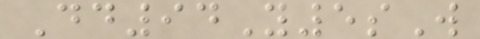Dd94Y5sW
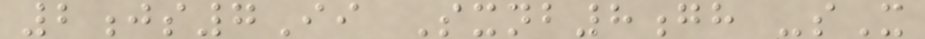2js7Ii Sxnb8gh -sX
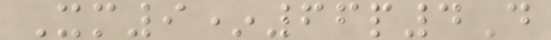Xm9*66p4D
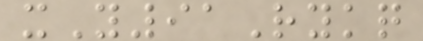xY91Rykq
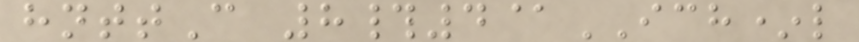hnttC 8#4@ICH*l
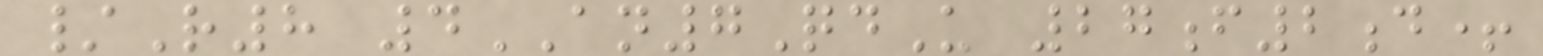/R8 4AN7QdU 27f2d+
